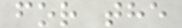for the
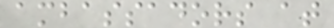ambassadors at
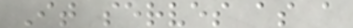It serves as a
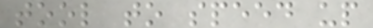tool to speed up
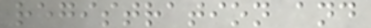registration and
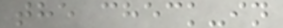the check-in
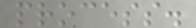process.
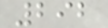292
